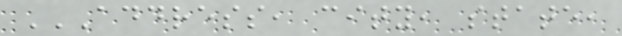ADDRESS, CITY, STATE,
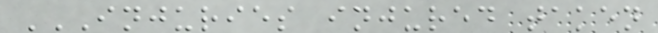INJURIES INJURED TAKEN
